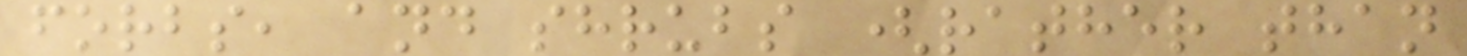forbs, and shrubs (rather than
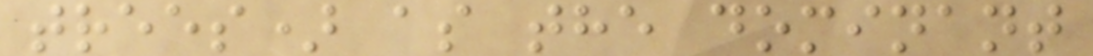trees) as the dominant
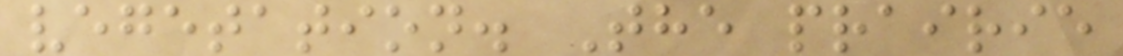vegetation. The prairie
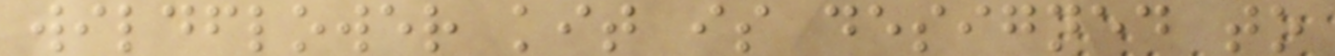wildflower kit is designed to
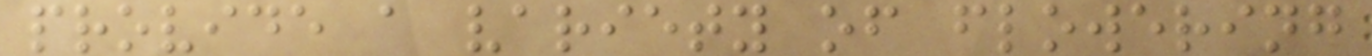provide a variety of flowering
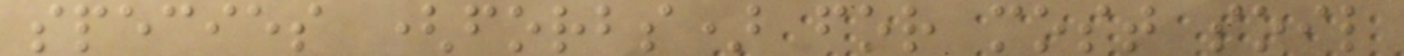species (forbs) for most soil
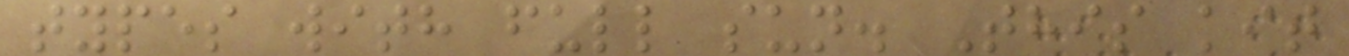types with full sun. This kit
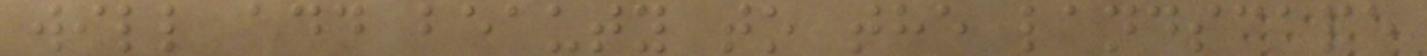will add beauty to the landscape
